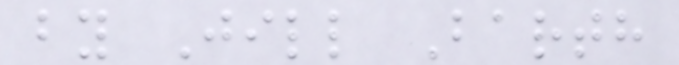by Jill Barth
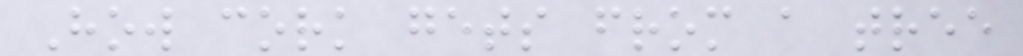How cork gets from a tree
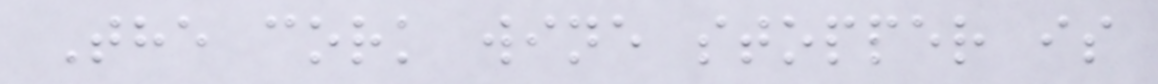The cork wine stopper is
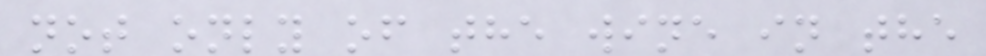not only of the wine in the
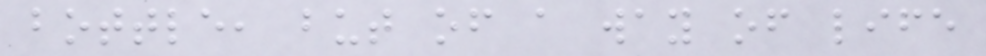bottle, but of a way of life
